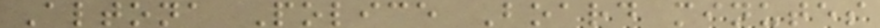Altona Police Board minutes
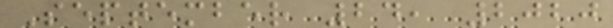September 24, 2020
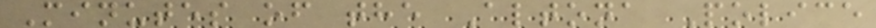Minutes of the Altona Police
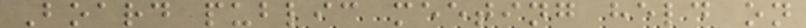Board public meeting held on
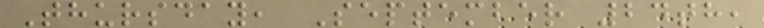Thursday, September 24th,
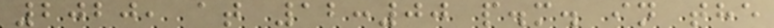2020, at 12:00 p.m. in the
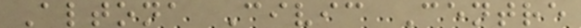Altona Civic Centre
